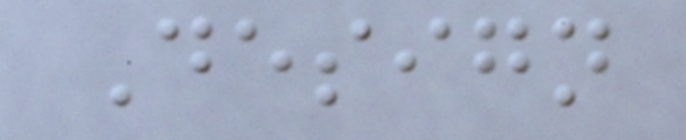Design
